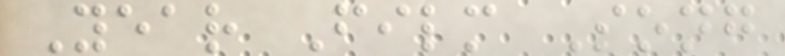Year Film Song
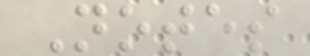Notes
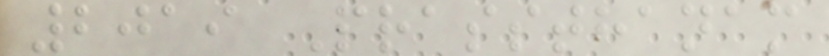2019 Prassthanam
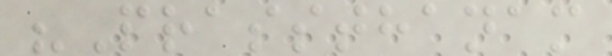"Prassthanam
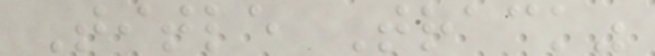Title Track"
